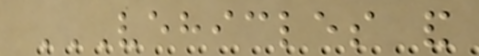VEHICLES AND
